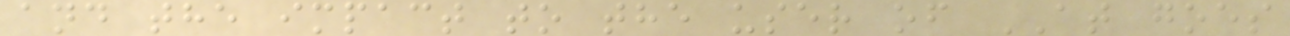and the impact to the user of AT goes
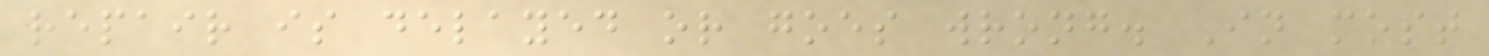repair is delayed or goes wrong. In most
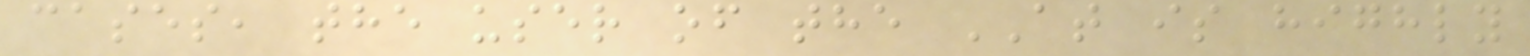cases, the user of the AT is highly
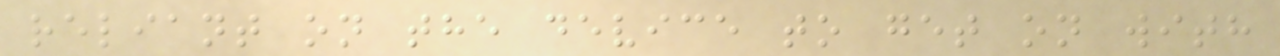reliant on the device to get on with
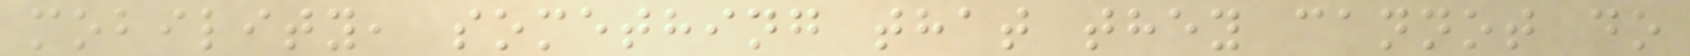mobility, something that they cannot do
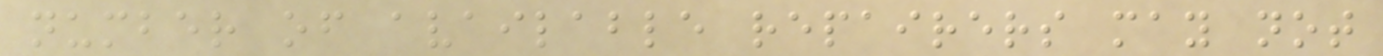number of available repairers may not
